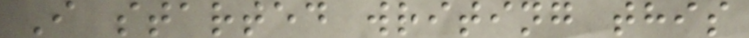I started writing this
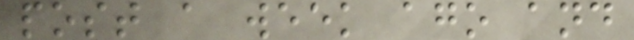post a week ago and
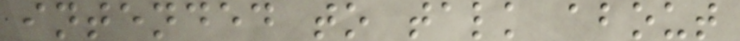intended to talk about
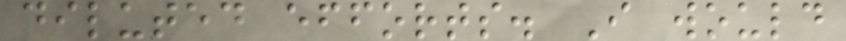diluted efforts. I would
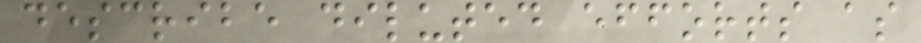describe diluted efforts as
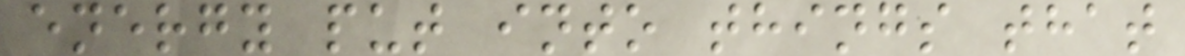energy put into things that
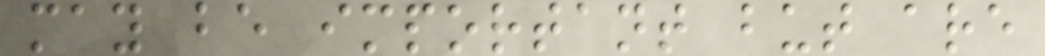may be important but are
